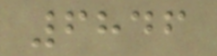6846
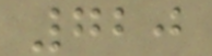720
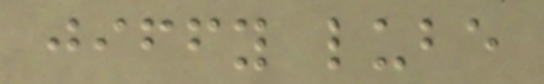jiffy lube
